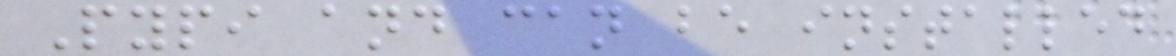Pypi and can be installed
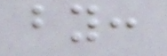by:
